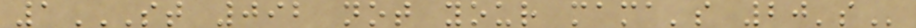1ST 092 NOT YOUR MAMA'S 20'S
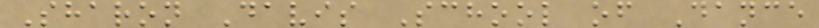Sharon Davis School of Dance
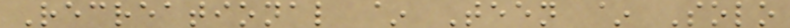Recreational ~ Teen ~ Solo
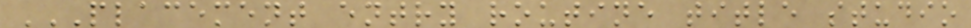PLACEMENT ENTRY ROUTINE TITLE STUDIO
